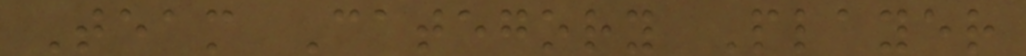Team Category Player
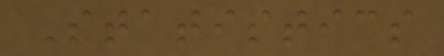Statistics
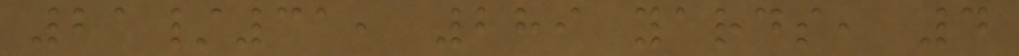21/31, 289 yards, 4
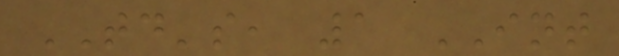TD's, 1 INT
